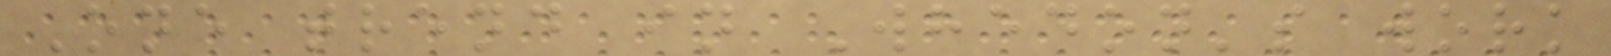One trend in Whedon's work
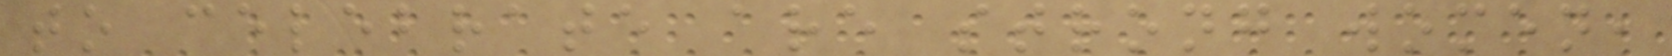to celebrate are strong women,
